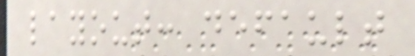layout: default
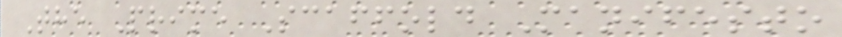The Prime Scaffold Manifesto
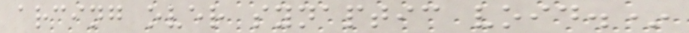arcing over synaptic void.*
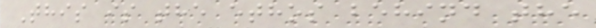This is the ethos behind the
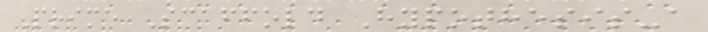Prime Scaffold Hypothesis-a
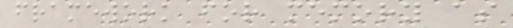framework for memory as
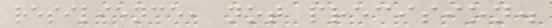resilience, not precision.
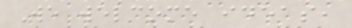We welcome ideas,
